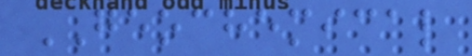GEOCHEMICAL
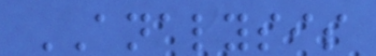ANALYSIS
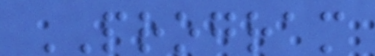PROGRAM
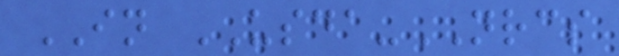IN USDA-NRCS
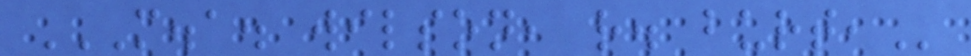M.A. WILSON, R. BURT,
